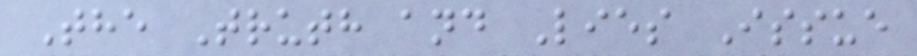The Truth and Lies Issue
